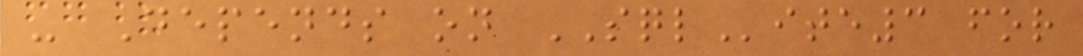- Depends on SQLite3 for
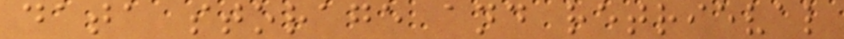data storage and retrieval
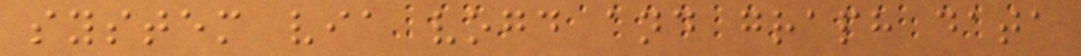system via vogd and graph data
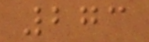273
